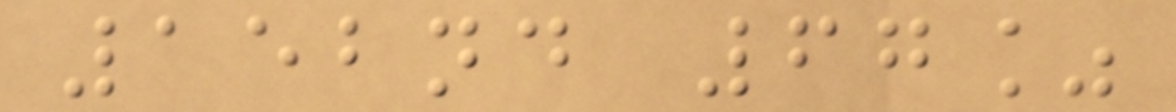152nd 67%
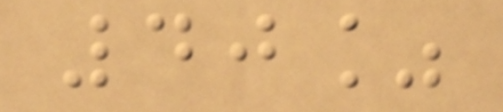40%
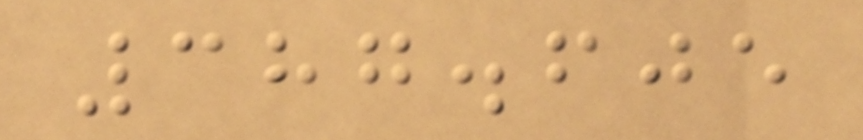387.605
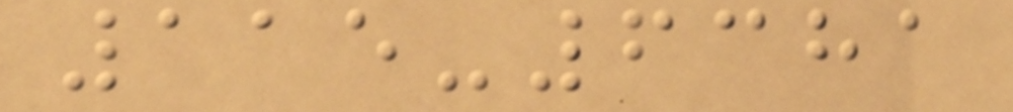115-6381
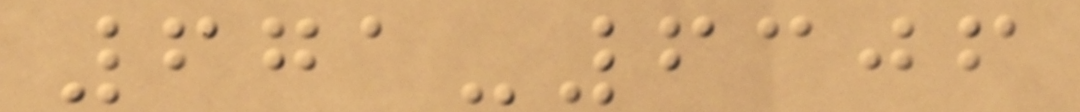671-6306
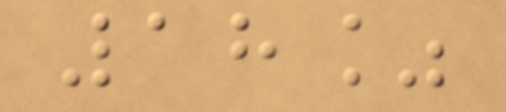18%
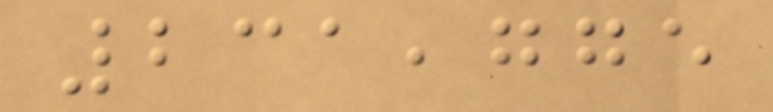231,775
